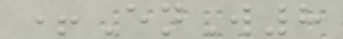+EnW8
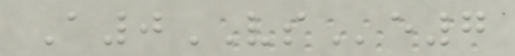A0VSe7
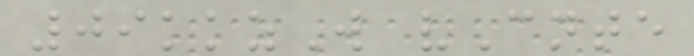09kkzW vCnte
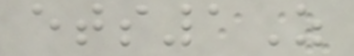ets1Z
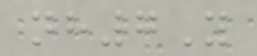nh7Y
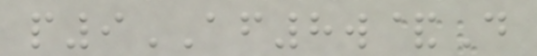p9AF8w&D
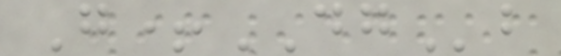G+DGb
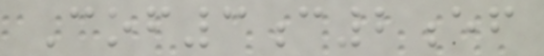Cof3c2ef
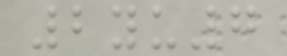2yu7
